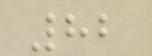82
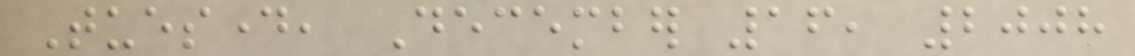Tuesday, December 16, 2008
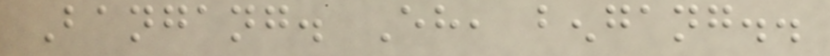Bangang. Eh, bengang..
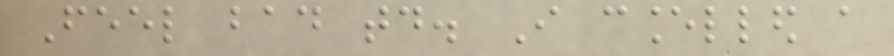Feel bad today. I cancelled a
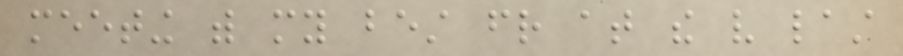meeting with my best friend at the very last
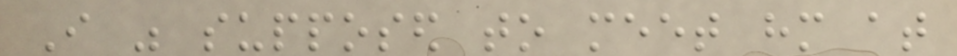I was supposed to meet him at
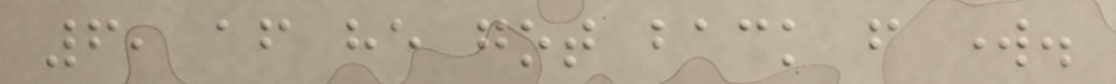6, after he got back from work.
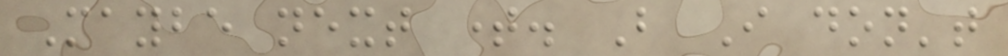Maybe next time. But I don't
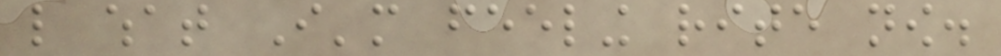like what I'm feeling rite now.
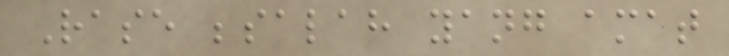Rase besalah yang amat
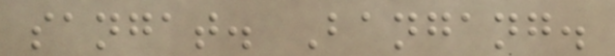sangat. Bangang.
